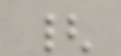{
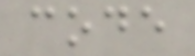code
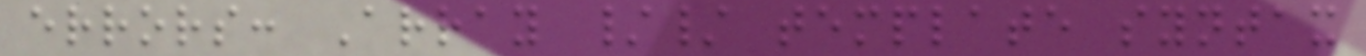errors: Array // template syntax
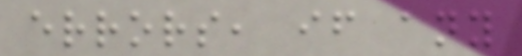errors, if any
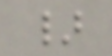}
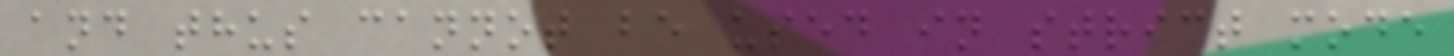and thus cannot be used in strict mode
